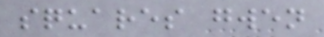squares gwen
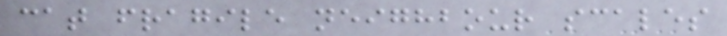cat fragile neighbour scales
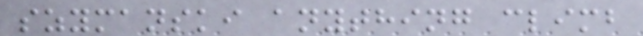szymanski anything climb
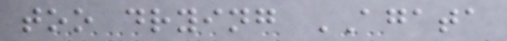too drying AGATA
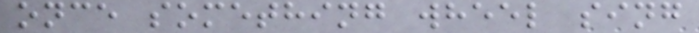once something wheel sing
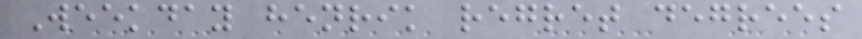Weekday henrik regret degrees
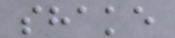shake
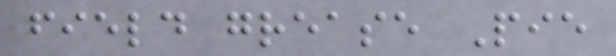field grease Pie
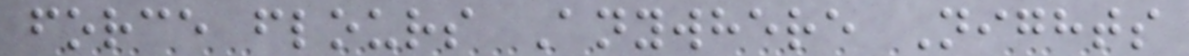force flours Anywhere Nights
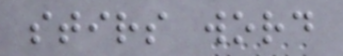stirs word
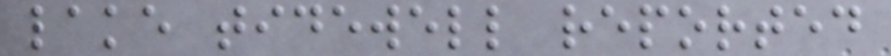lake tidewell reported
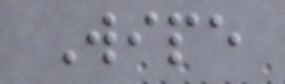Wipe
